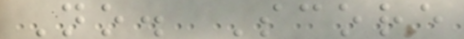No. Score
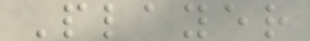Player
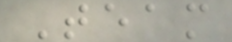Team
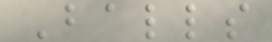Balls
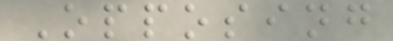Opposing
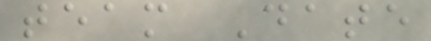team Date
